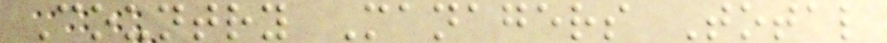Country Managers Total
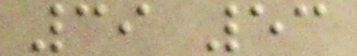39 53
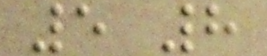5 8
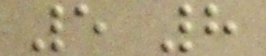5 8
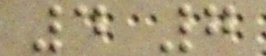4 7
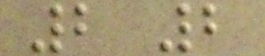2 2
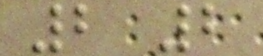2 2
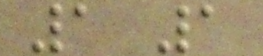1 1
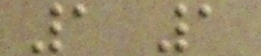1 1
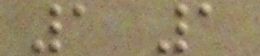1 1
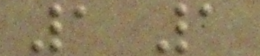1 1
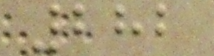282
